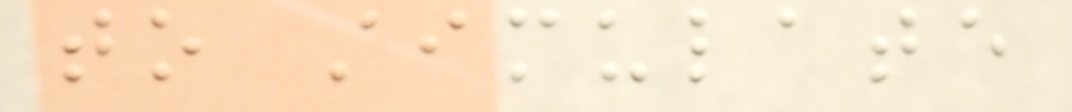to stimulate
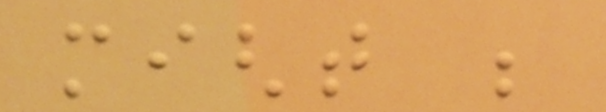might be
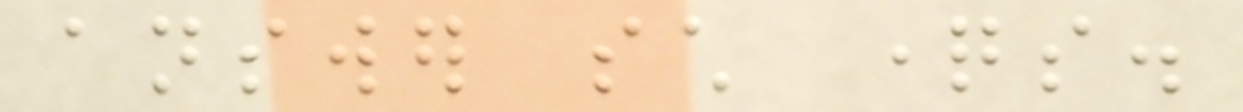answer such questions.
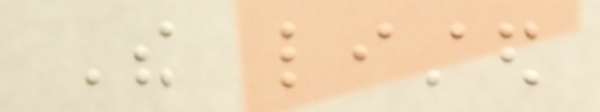The listed
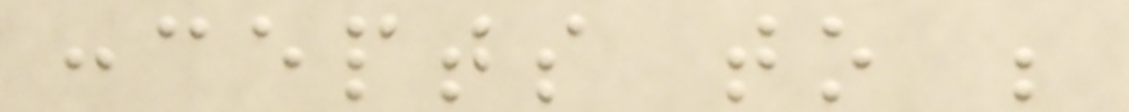concepts to be
